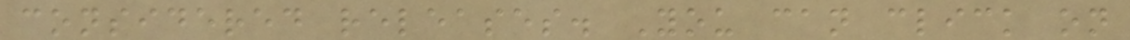considered releases. You can click on
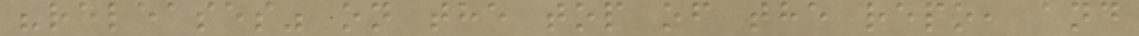"releases" on the top of the repo, and
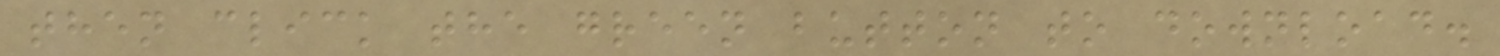then click the green button to download.
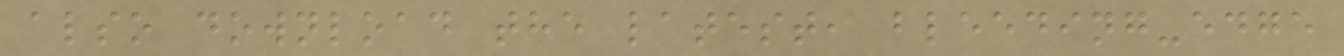also download the latest, bleeding-edge
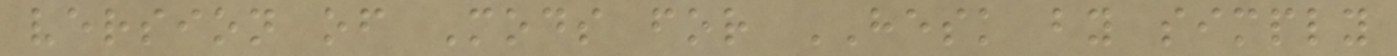version of Mods for HESK by simply
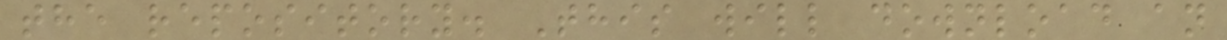the repository. This will download an
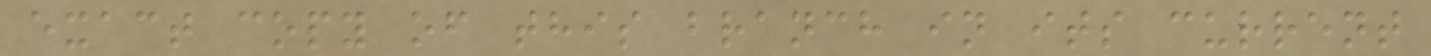exact copy of this branch in its current
